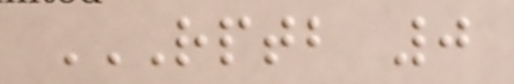RPTB 0
